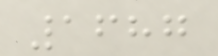1687
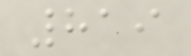819
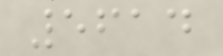5614
